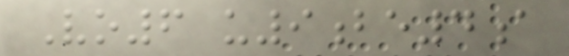Vo6 u9be4a
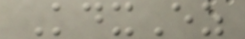KdxEz
